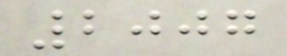2007
